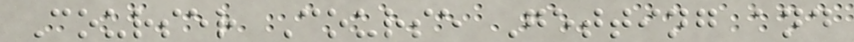Courser Course Getting and
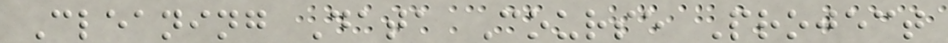Cleaning Data Course Project
